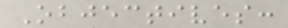Objectives:
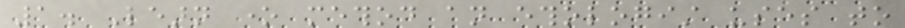1. Learn one method an ethologist uses to
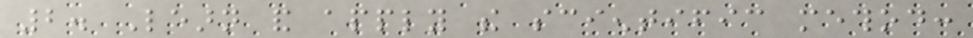2. Learn and apply the scientific method:
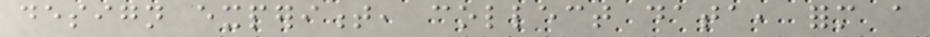design experiment, collect data, form a
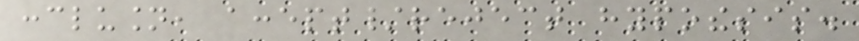conclusion, accept/reject hypothesis.
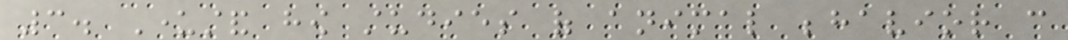3. Understand how studies of animal behavior can
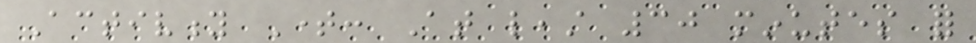Activity Time: At least 30 minutes for
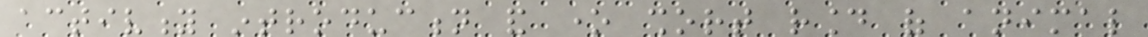activity introduction and one short round of animal
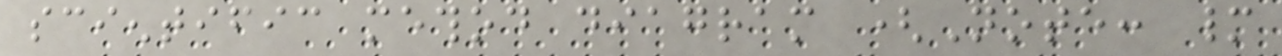scientific method diagram (Note: many
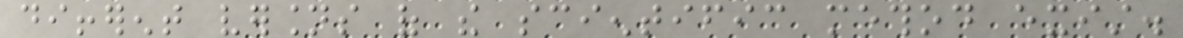different versions of the scientific method exist.
